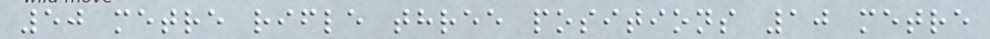50 metre rifle three positions 10 metre
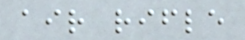air rifle
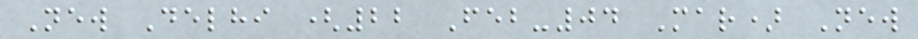New Delhi (22 Feb-04 Mar) New
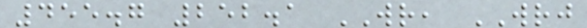455.7 252.1 WR, WRJ
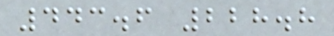443.6 228.8
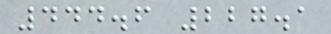444.6 227.1
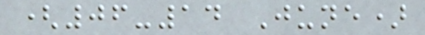(06-14 June)
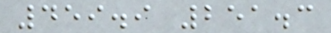459.9 251.3
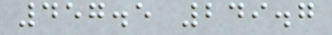457.5 249.7
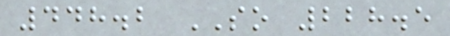448.2 SO 228.5
